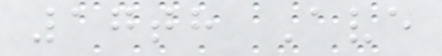17th Ave
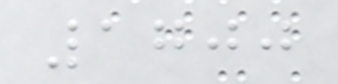1700
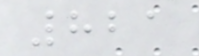821
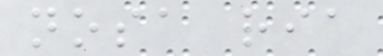nosa ria
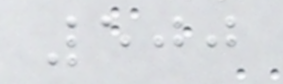500
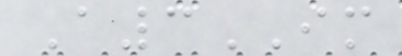A3IM
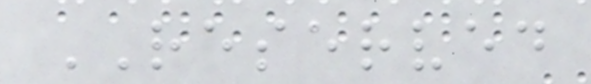RESERVED
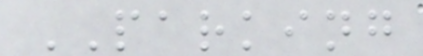PARKING
